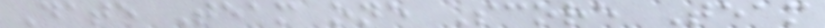Date Team one Score Team
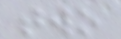two
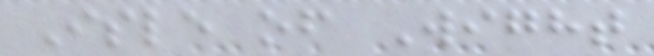Isle of Wight
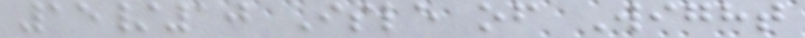15/10 Isle of Wight
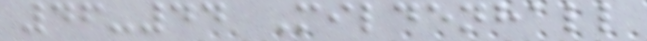46-44 Mildenhall
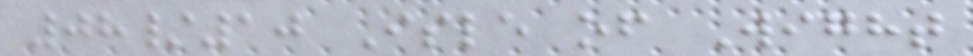08/10 Isle of Wight
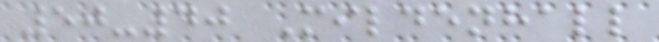50-40 Mildenhall
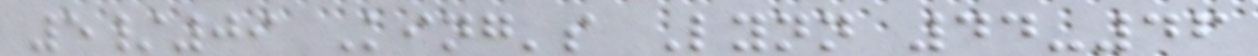5/09 King's Lynn 44-46
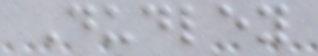Dudley
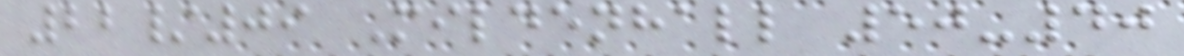22/09 Mildenhall 50-40
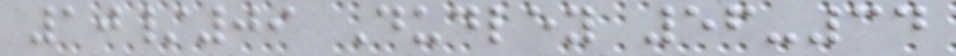10/09 Dudley 56-34
